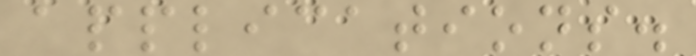applications.
